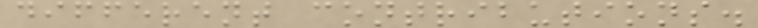different contributions.
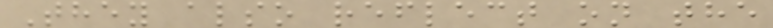They also reflect on the
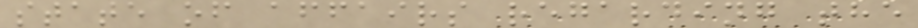state of affairs regarding the
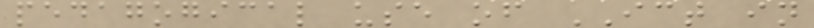pedagogical use of ICT in
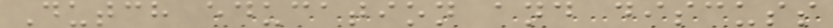Dutch education and discuss
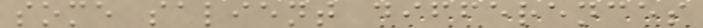some salient differences
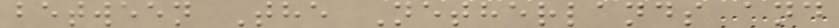between The Netherlands and
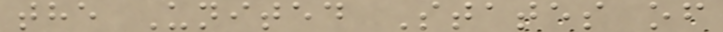the United States of
